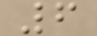6
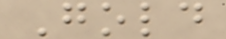Gold
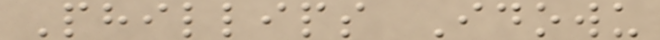Phillips Idowu
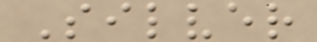Silver
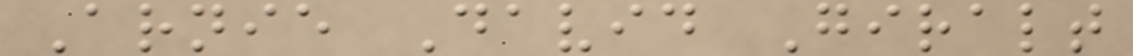Arnie David Giralt
